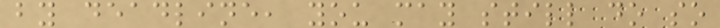by deadline, you may still do so
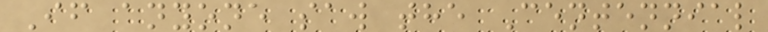If anyone saw the Centennial
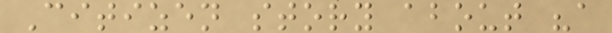Citizen story about "a
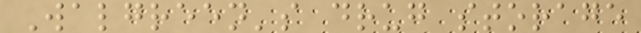Walgreen's drug storage
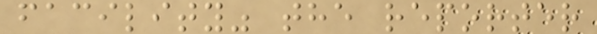facility" the reporter
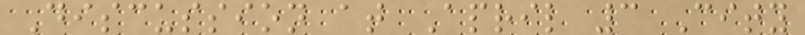Discussion at April 3 City
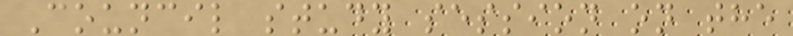Council study session on the
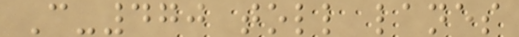C-470 toll lanes
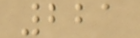221
